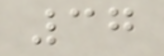37
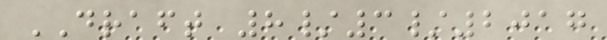DRAFT 8/3/2017
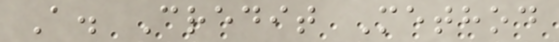A. Credit Method
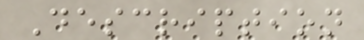Description
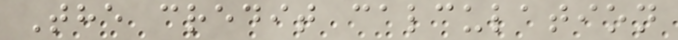The credit calculation
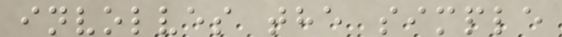involves the simple
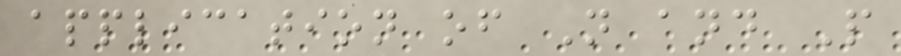application of N and P
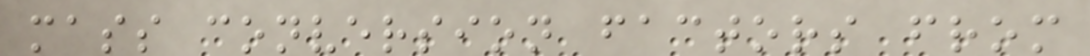mass conversion factors from
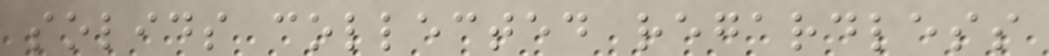solids collected regardless
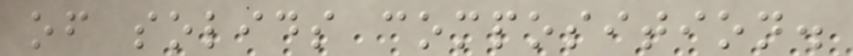of solids composition.
